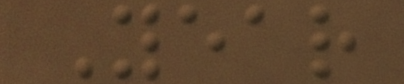Year
